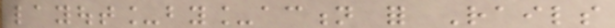layout_by_action for Rails
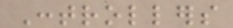Controllers
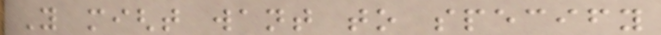You might want to specify
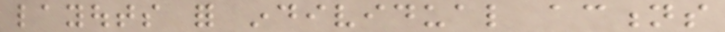layouts for individual actions
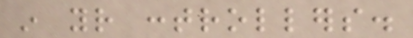in your controllers.
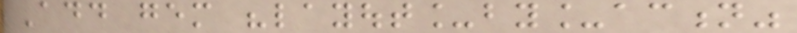Add gem "layout_by_action"
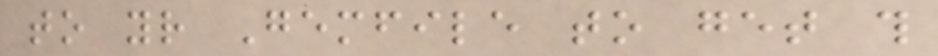to your Gemfile to get this
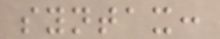syntax:
